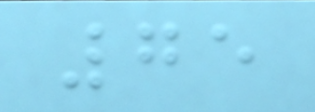75
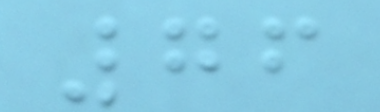76
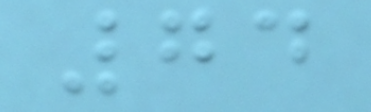74
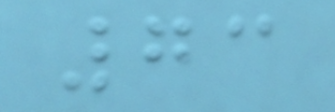73
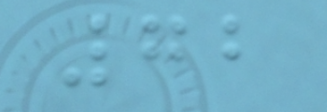72
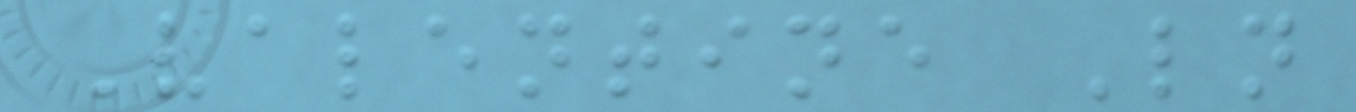Valentine Ln
